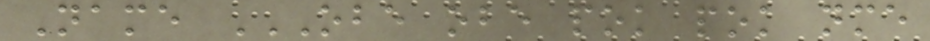Name OBE OBE POK POK NME
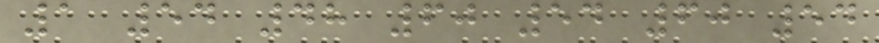1 54 48 60 54 60 54
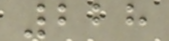228
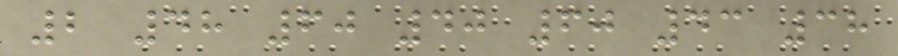2 48 60 40 60 43 38
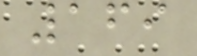169
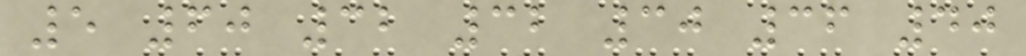5 60 32 32 30 36 40
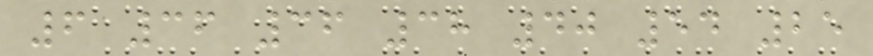6 36 36 38 40 54 25
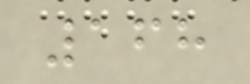168
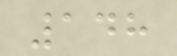148
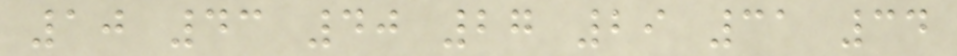10 43 40 27 29 31 34
